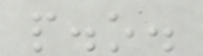p.o.
